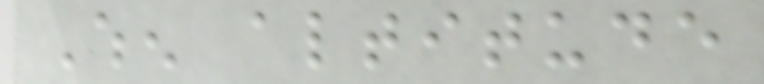When altitude
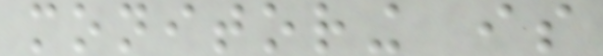monitoring is
